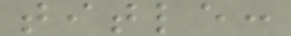title:
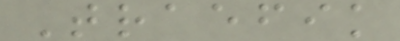Traefik
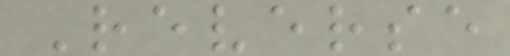Reverse
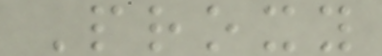Proxy
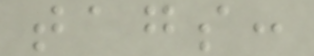tags:
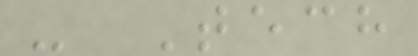- Tech
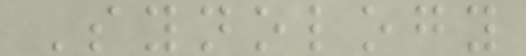Synology
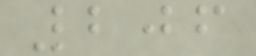206
